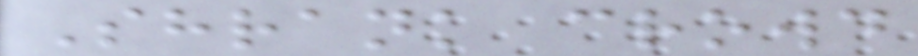Shrank crowd
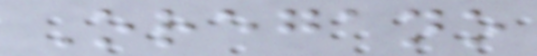Oregano
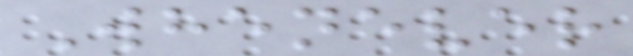Whenever
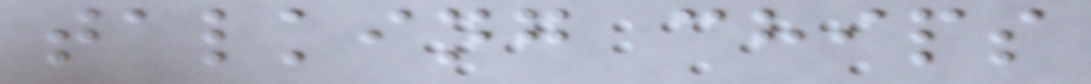talking chips
